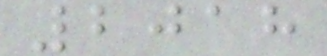2018
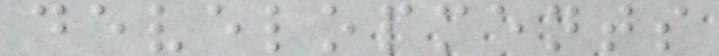developments
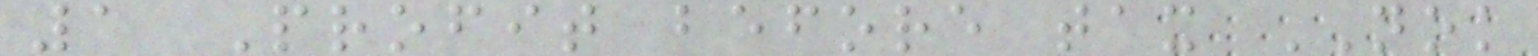1 Profit before tax NOK
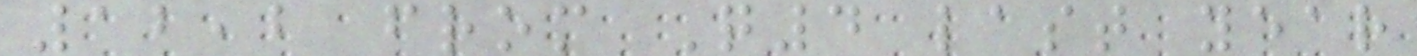12,2 from Q4 last year
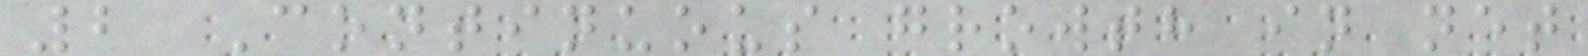2 Continuous growth in net
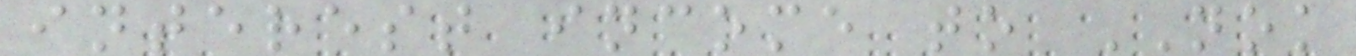interest income to NOK
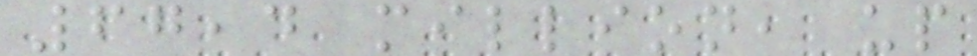67,4 million, up
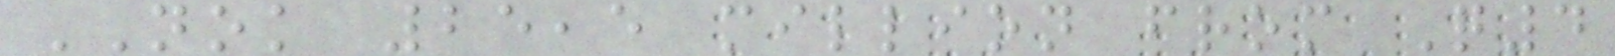NOK 25,5 million from Q4
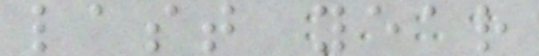last year
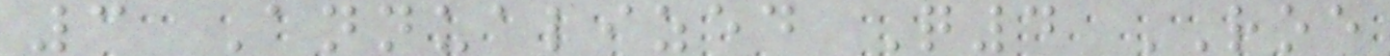3 Annualized Q4 ROE
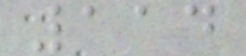114
